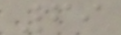69
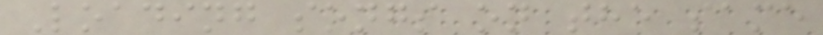Loading songs on the same
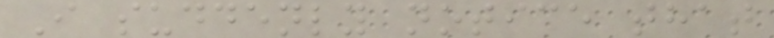I suddenly notice that
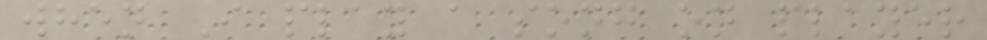when I play a song on player
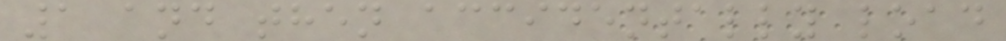1 and then accidentally load
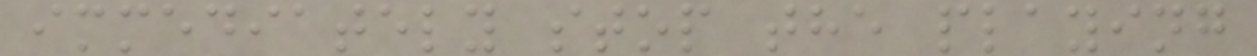immediately stop the playing
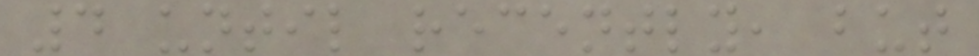4 until recently, but
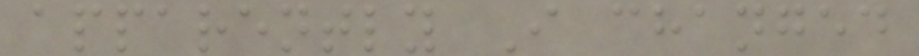apparently I changed
